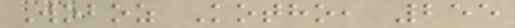Woboz Kotho, 255
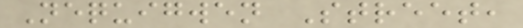Nequigwen Street,
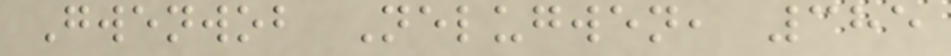Gwenwob Nelugwen, 385
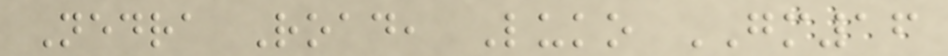Nedra Road, Luko GM16
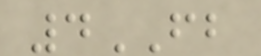4FB
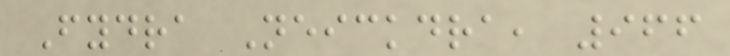Fydra Neickdra, 966
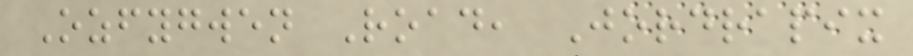Ozfygwen Road, Jordrapix
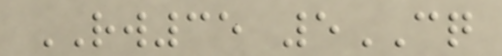RW35 5CQ
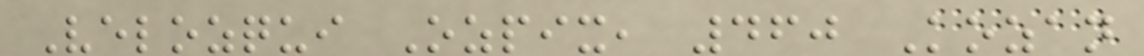Velozqui Ozpix, 460 Kozan
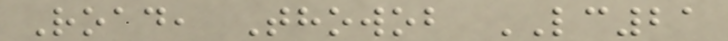Road, Thowob LC21
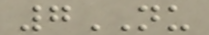7NU
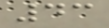43
